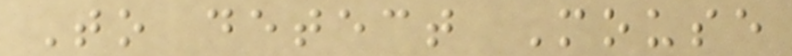To detect Mouse
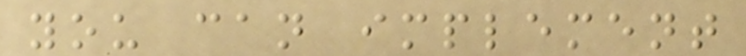you can implement
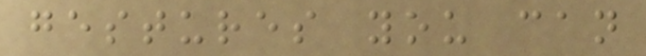gestures you can
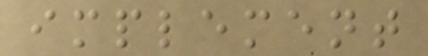implement
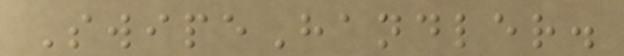SwipeHandler.
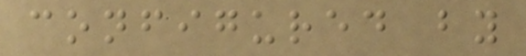configured by
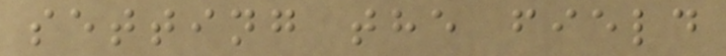setting the field
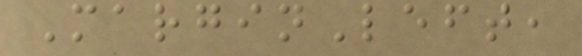MarginLeft,
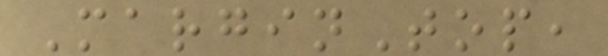MarginTop,
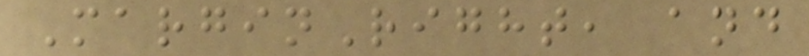MarginRight, and
